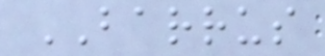BARRUS
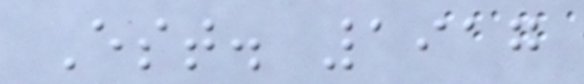Est. 1917
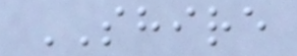SHIRE
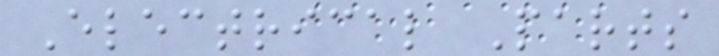Electrical Parts
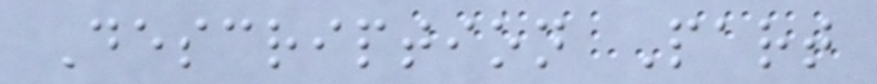Description Part
